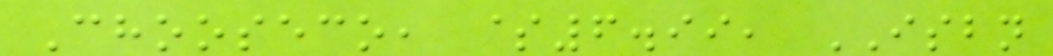Chooseco, $6.99, ISBN
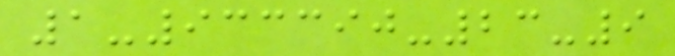1-933390-23-9
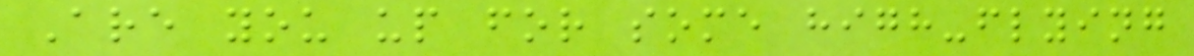Are you up for some high-flying
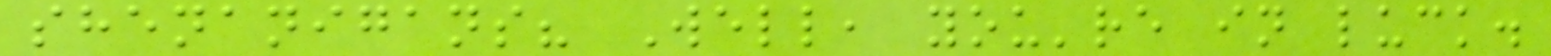shenanigans? Well, you're in luck.
